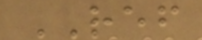REF
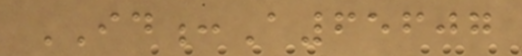ID:A65607
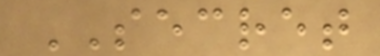SECRET
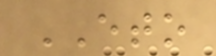ETO
